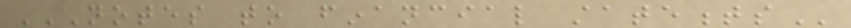NOTES TO FINANCIAL STATEMENTS
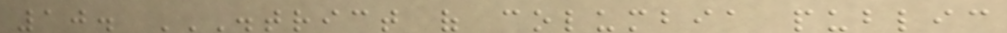10. DISTRICT OF COLUMBIA PUBLIC
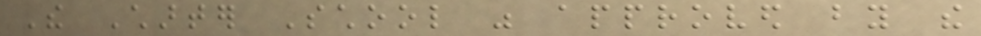The Charter School was approved by the
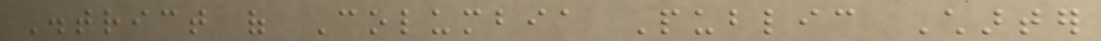District of Columbia Public Charter
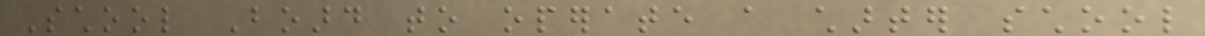School Board to operate a charter school
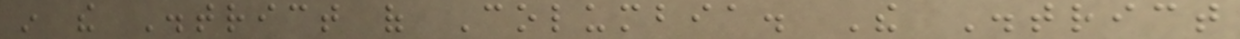in the District of Columbia. The District
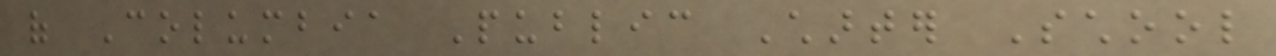of Columbia Public Charter School
